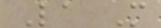La M
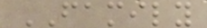FAMILY
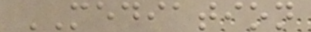MEDIATION
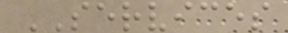SERVICES
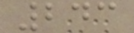243
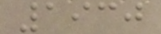1930
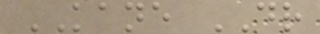KANE DR
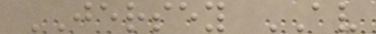JERSEY AV
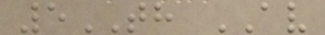5TH AV
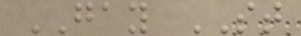GAY ST
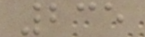235
